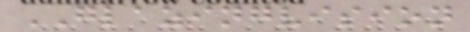GLAZINGVISION
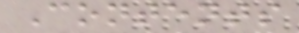Contents
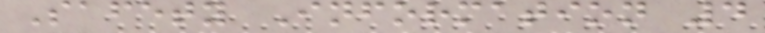Safety Information 4
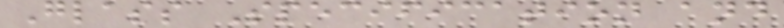Glass Specification and
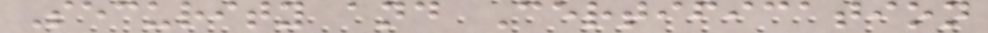Security and Certification
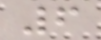6
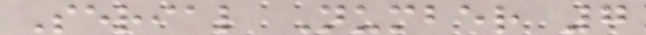Serial Number 7
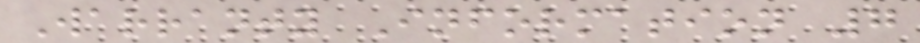Warranty Information 7
